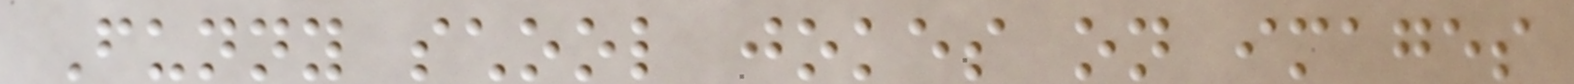Funny school jokes on images
